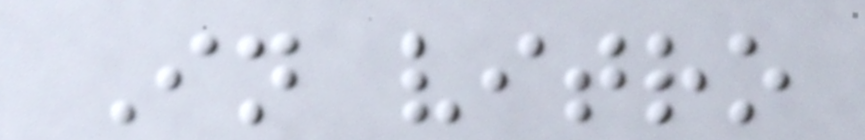In vitro
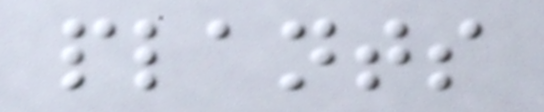plants
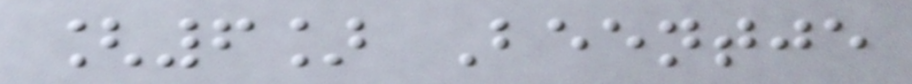[6] Beentje
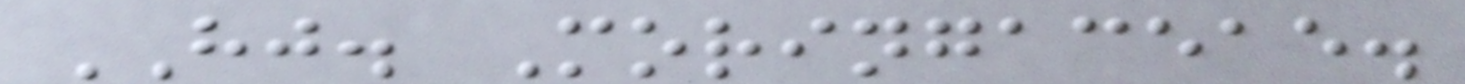HJ. Moringaceae.
